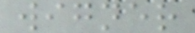wigner
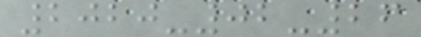2020-02-26
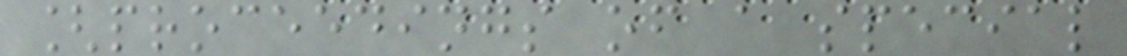[proceedings of a special
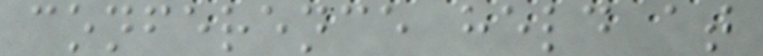conference held at
